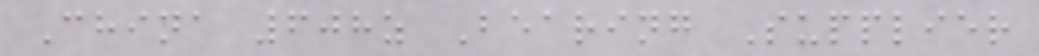China 608z Bearing Supplier
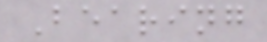Bearing
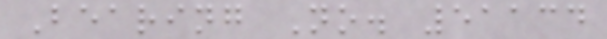Bearing No. 51134
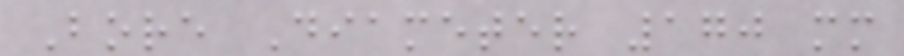Bore Diameter 170 mm
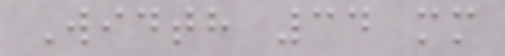Width 34 mm
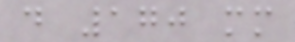d 170 mm
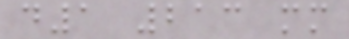d1 213 mm
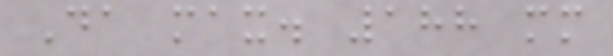Da max. 188 mm
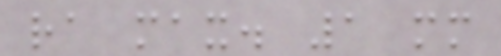ra max. 1 mm
